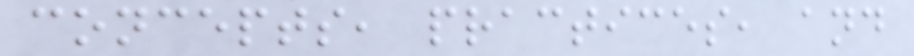concepts, practices, and
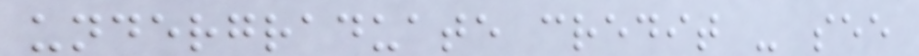undergraduate credit - see
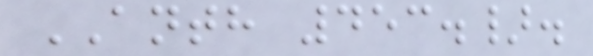ANTH 453.}.
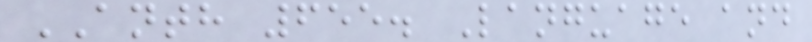ANTH 655. Language and
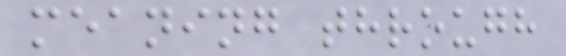meaning through
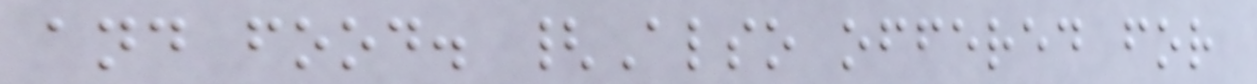and food. {Also offered for
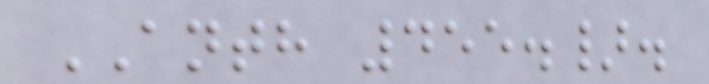ANTH 455.}.
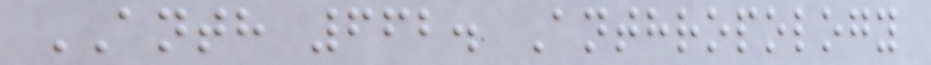ANTH 662. Anthropology
